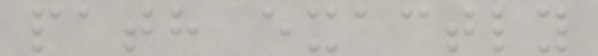path exactly
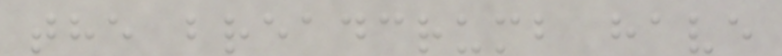the breadcrumb have
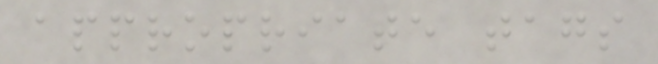appropriate tags
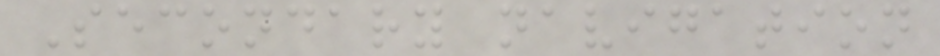Secondary navigation
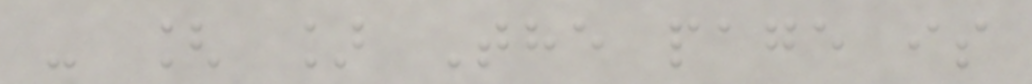- [ ] The page is
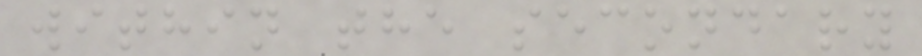within the secondary
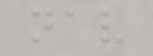nav
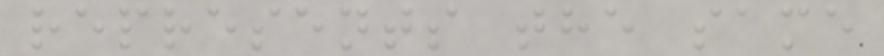represents the same
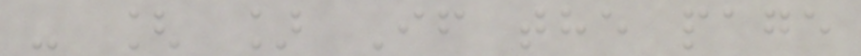- [ ] If the page
